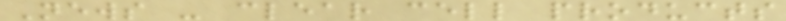News - clear cell products
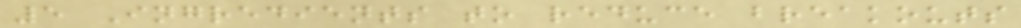5 Ingredients to reduce breakouts
